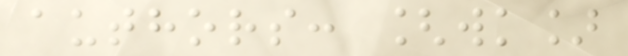authors: [wk]
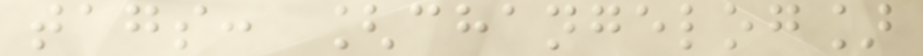tags: [changelog]
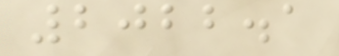2022.1
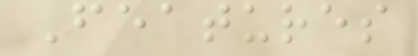Features
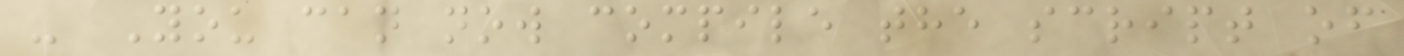- You can now compile the script of
